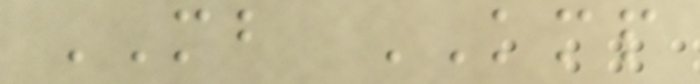MB KMP
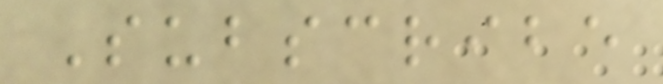Subscribe
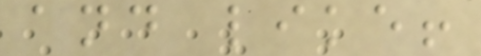and like!
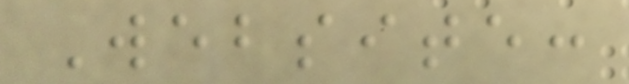Website:
